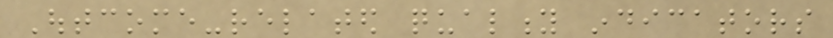Outcome-related quality indicators
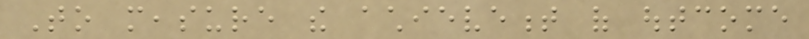To measure the achievement of outcome
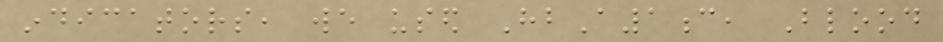indicators, we used HbA1c, Blood
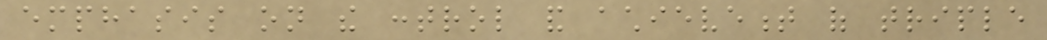emphasis on the control and achievement of triple
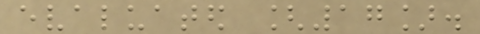evaluated [17].
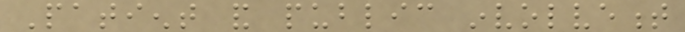Patient and public involvement
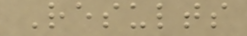Results
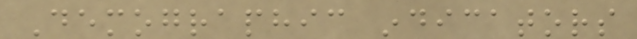Demographic indicators
